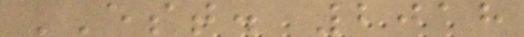EST. 2018
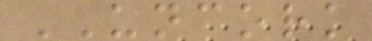UNCORK
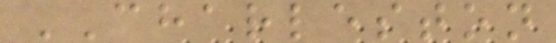CHARLESTON
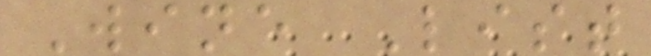Wine List
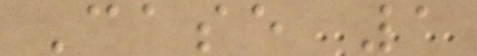Case 1
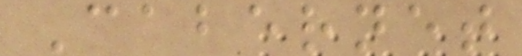Cabernet
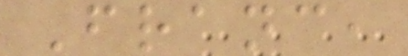Franc,
